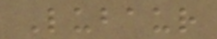Lubaur
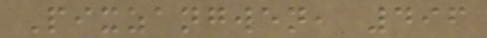Pixzangwen, 496
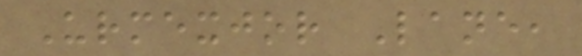Urmexjor Lane,
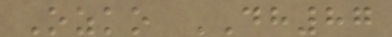Ozko DH87
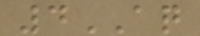4AQ
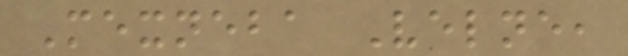Mexneba Velne,
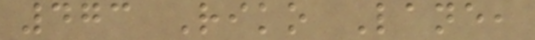473 Riko Lane,
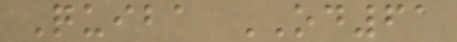Quiba OD61
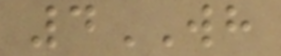4WH
